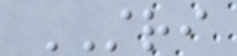STRI
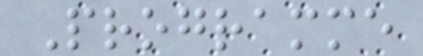Programme
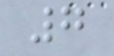7
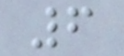6
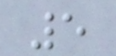5
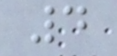4
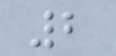2
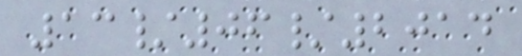13/06/2014
